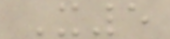X5
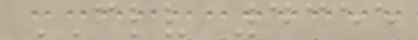FLV 4355
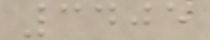3405
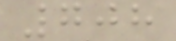708
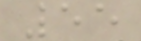55
